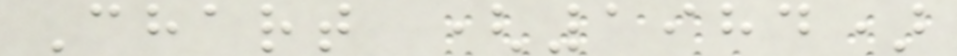Chart (1984)
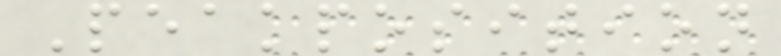Peakposition
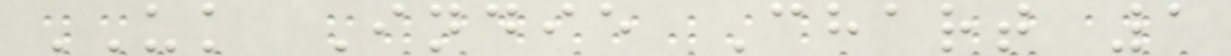UK Indie Chart 1
